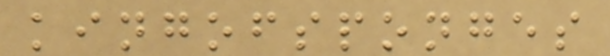kingofsponges
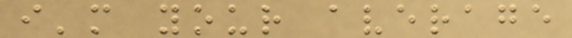i'm your average
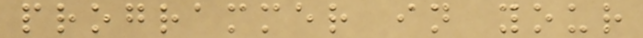programmer in your
